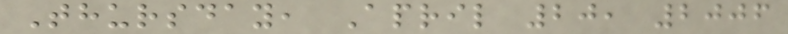Thursday, April 20, 2006
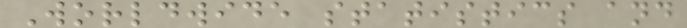Worldwide statistics and
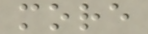more
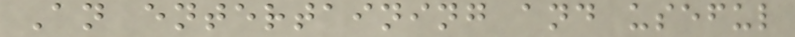An entertaining and useful
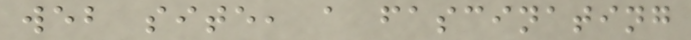web site, a fascinating
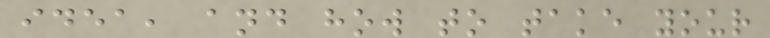idea, and how to take your
